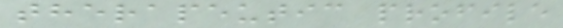therapeutic profile
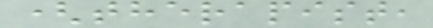(therapist,
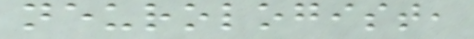neurologist,
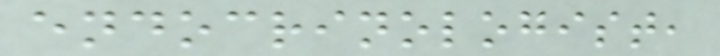endocrinologist,
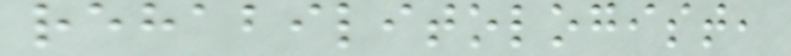rehabilitologist,
